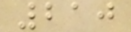210
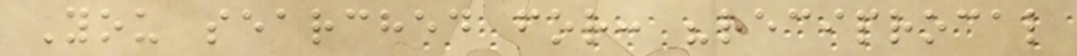You searched for: "reciprocal
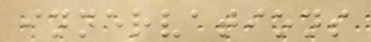innervations
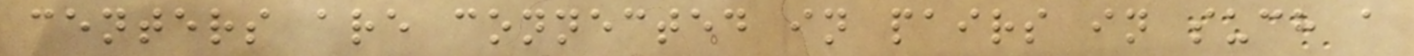centers are connected in pairs in such a
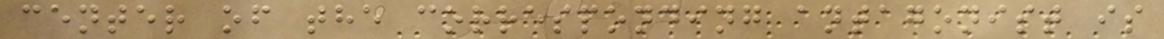center of the corresponding antagonist is
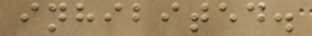inhibited.
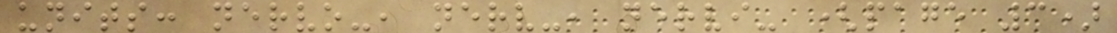units: nervo-, nerv-, nervi- (page 3)
